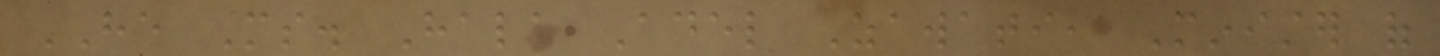HE Ms. Hala Adel Zawati, Minister of
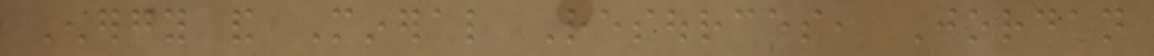Energy and Mineral Resources, Jordan
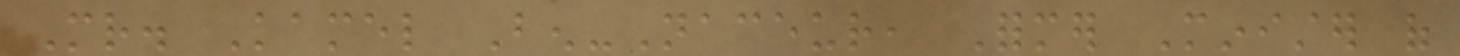Mr. Kamel Ben-Naceur, Former Minister of
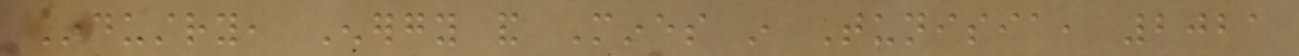Industry, Energy and Mines in Tunisia, 2021
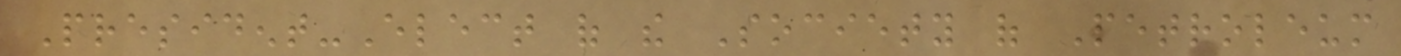President-Elect of the Society of Petroleum
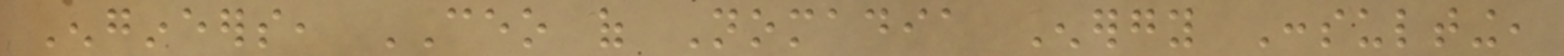Engineers, CEO of Nomadia Energy Consulting,
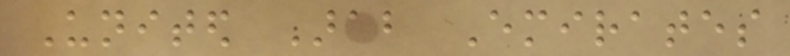United Arab Emirates
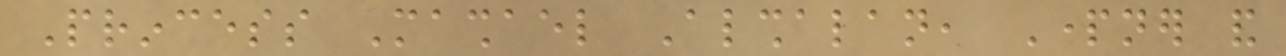Princess Mashael Alshalan, Partner and
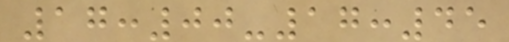17:00-17:45
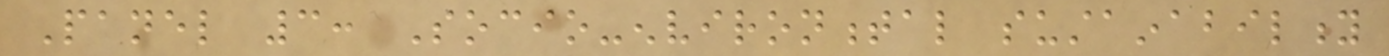Panel 3: Socio-environmental sustainability
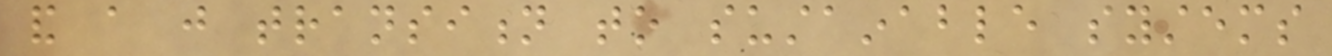and a just transition to sustainable systems
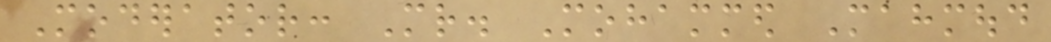Moderator: Mr. Mohammed Mahmoud
